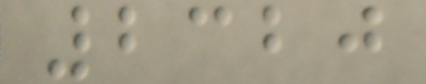2320
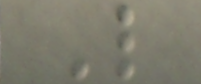L
